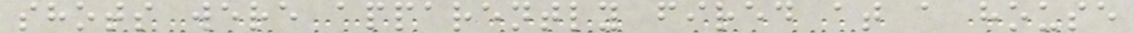shots were apparently fired at a house
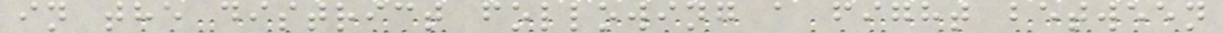in the district following a fight between
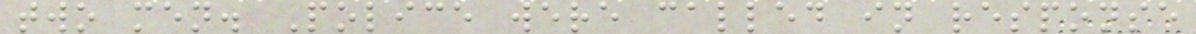two men. Police were called in response
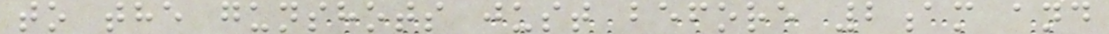to the gunshots just before 2am and
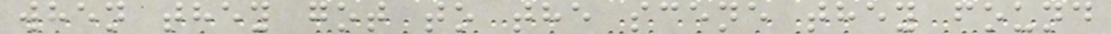when they got to the scene they found
